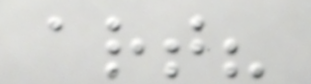art?
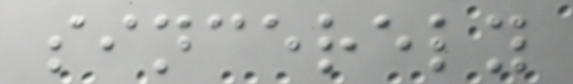sincerely
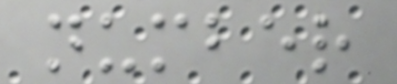number
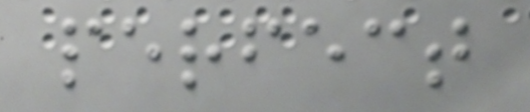perfect
